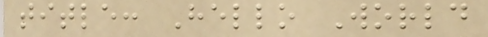title: Hello World
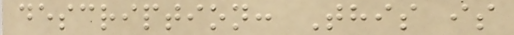description: This is
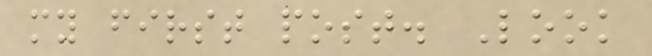my first post. Look
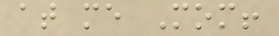at me Mom!
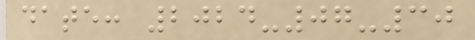date: 2024-07-30
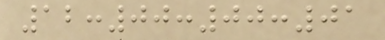12:00:00:01
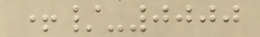+/-0000
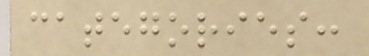categories:
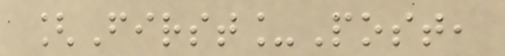[First_Post,
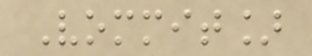Vommit]
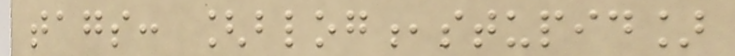tags: [blog,stupid]
